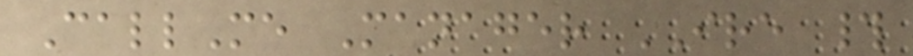CallMe Manager IRE #
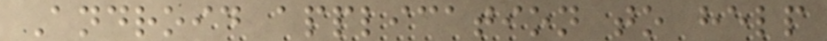Android application to help
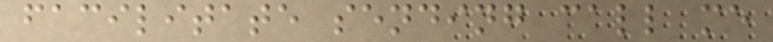facilitate sending call me
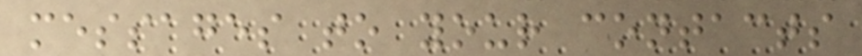messages to your contacts
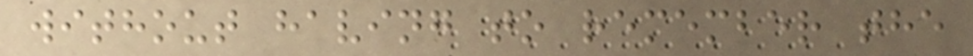without having to remember the
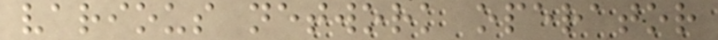various network operator
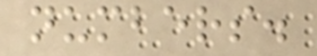numbers.
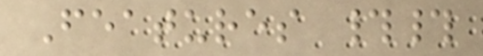Features ##
